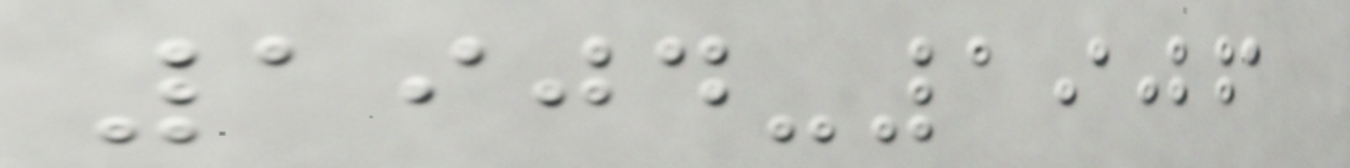1904-1906
